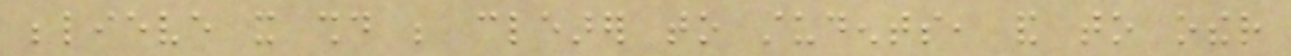believe it should be clearer to students, and to other
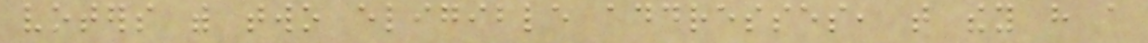voters with two eligible addresses, that they have a
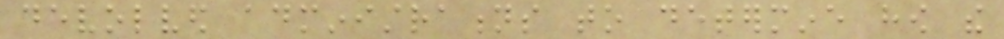devolved administrations to determine how the
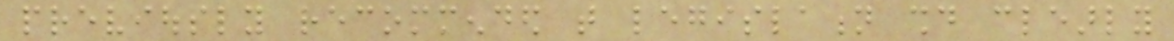previously recommended that legislation should clearly
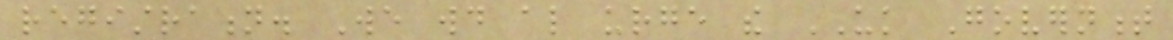registration. We would also urge the UK Government
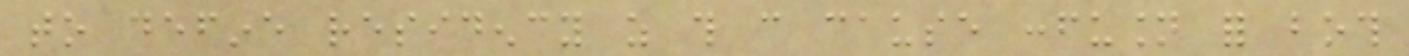to define residency as this can cause confusion for both
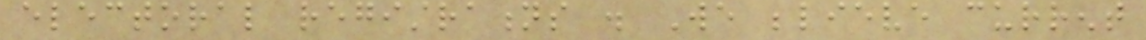electoral registrations . We believe current
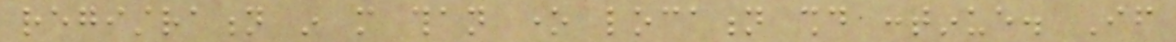registration in more than one location should continue. If
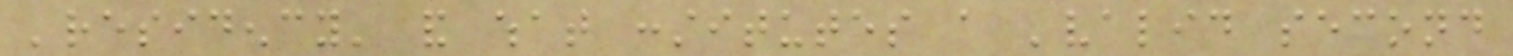'residency' and what constitutes a 'valid second
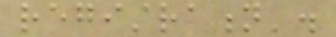registration'.
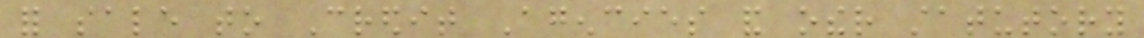for sale to Credit Agencies and other statutory
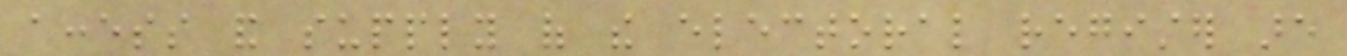access and supply of the electoral register are
